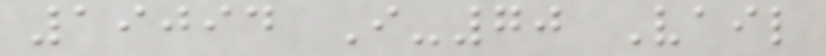19094 I-70 Vail
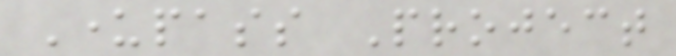Underpass Project
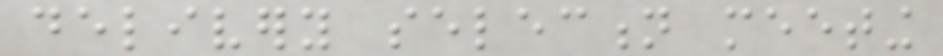delivery selection meeting
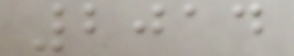2014
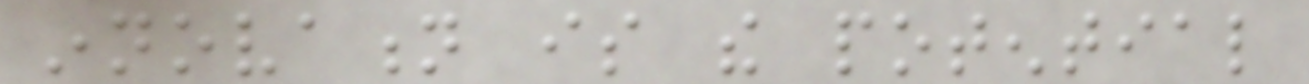innovation is the potential
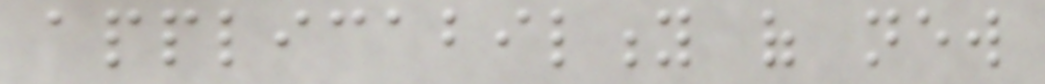applicability of new
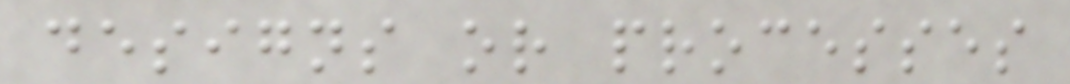designs or processes
